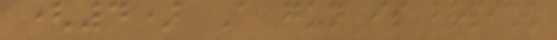(4) A gun is brandished
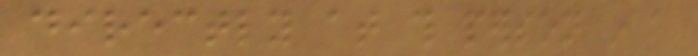directly at this person in a
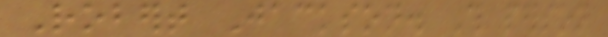Robert Jackson. This person
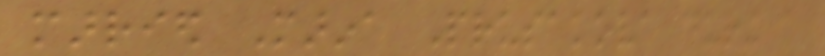married Marina Prusakova during a
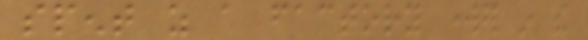spent as a factory worker in the
